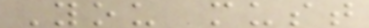You must
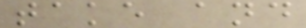take and
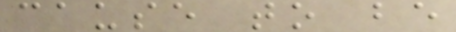cause to be
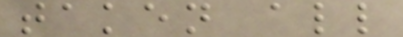taken all
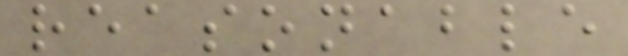reasonable
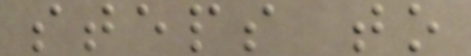steps to
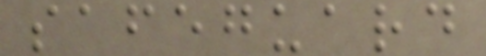safeguard
